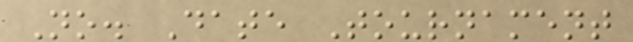No. Date Tournament
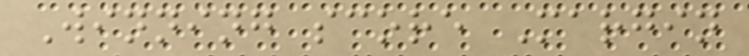Winning score Margin
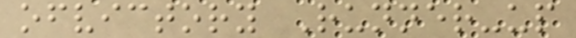ofvictory Runner-up
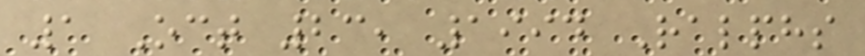1 Oct 23, 1994 Ralphs
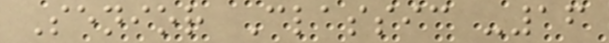Senior Classic -16
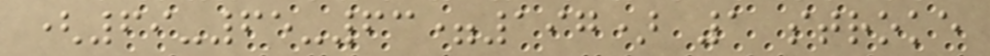(69-65-63=197) 1 stroke
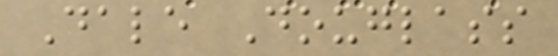Dale Douglass
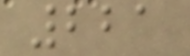221
